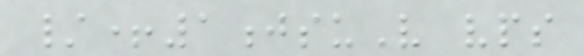/+1jsuV vps
